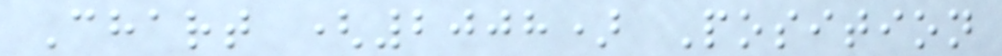Chart (2008) Position
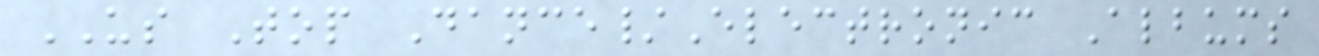US Top Dance/Electronic Albums
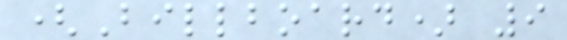(Billboard) 9
